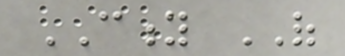CITY OF
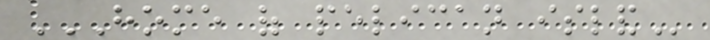HOME OF PELICAN ISLAND
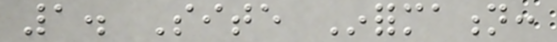1. Site Information:
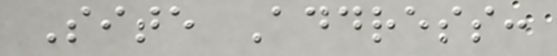Site Address:
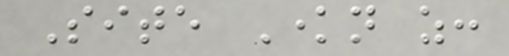Site Known as:
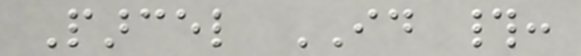Parcel ID #:
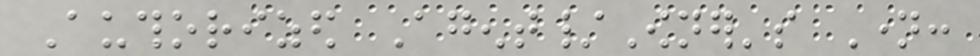Authorized Agent/Owner's Name:
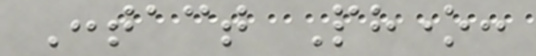Contact Phone:
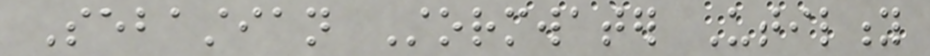Sebastian Stormwater Utility
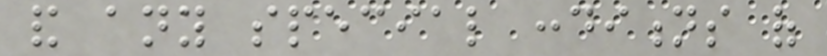and any special conditions of
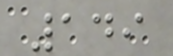149
